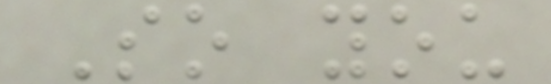So you
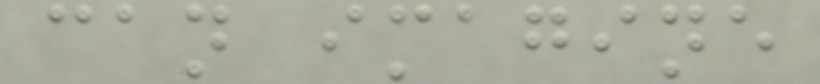can imagine
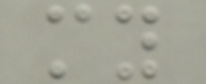my
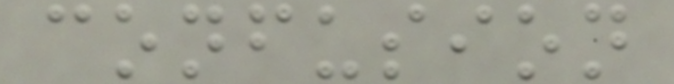confusion
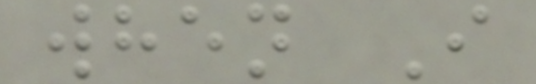when I
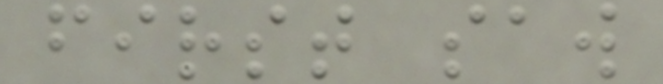first saw
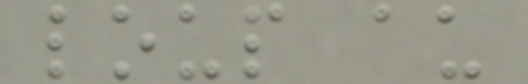loup au
